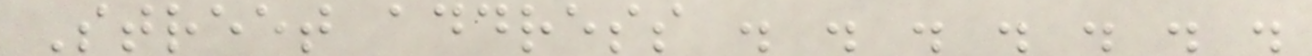Street address . . . . . . .
